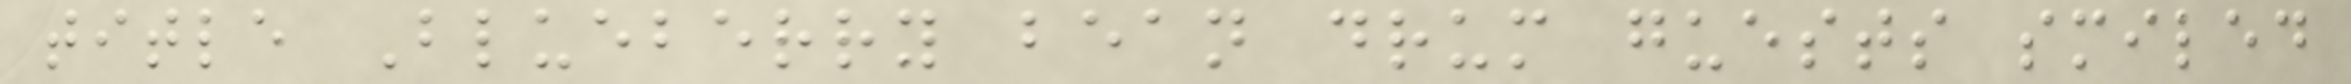title Blueberry bean drum guests smiled
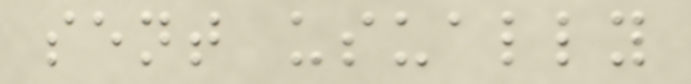sent usually
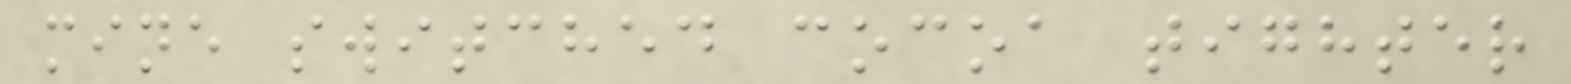mine switched cocoa tighter
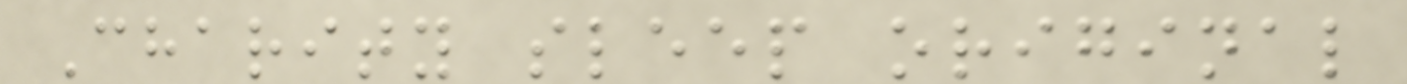Charity sleep original
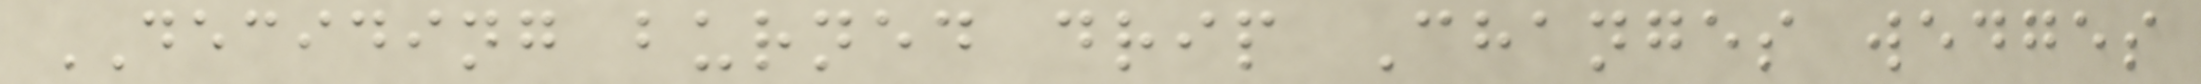DECIDING burned drip Changes wedges
